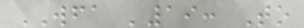WFA '19: To
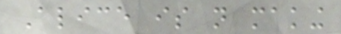Alice is not making
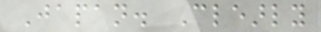Japan. Clearly
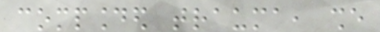compounded trauma, she
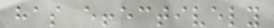has effectively
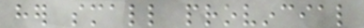her small provincial
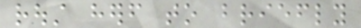roust herself to briefly
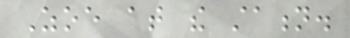Zoe at the station.
